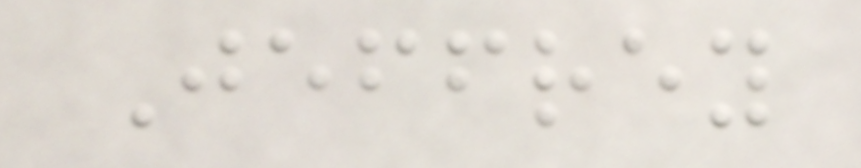Jeffrey
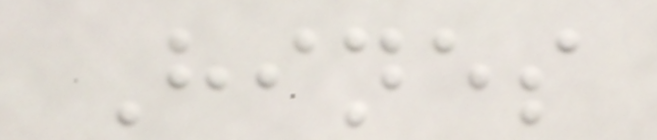Hines
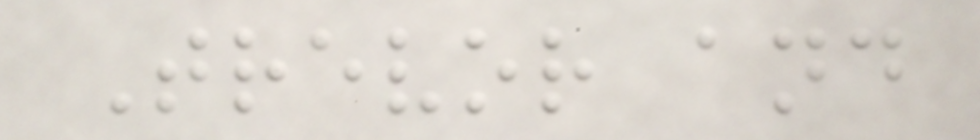Trevor and
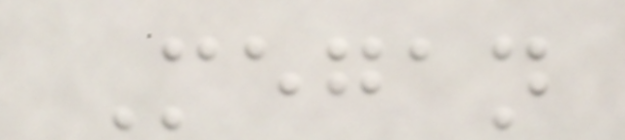Megan
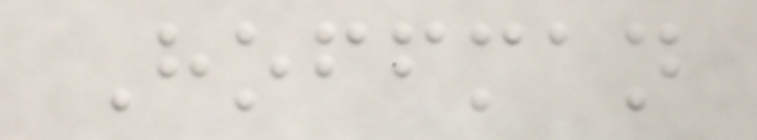Hoffman
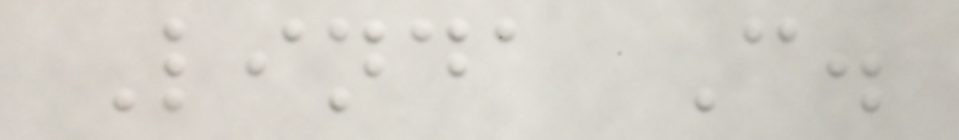Linda C.
